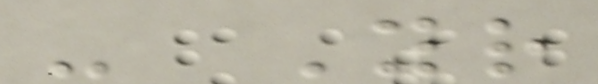- Your
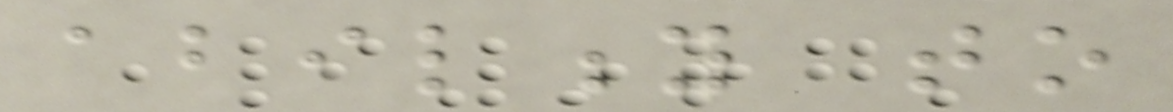ability to
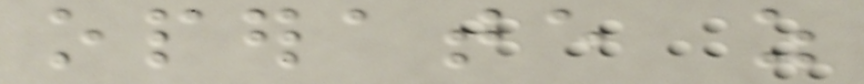operate as
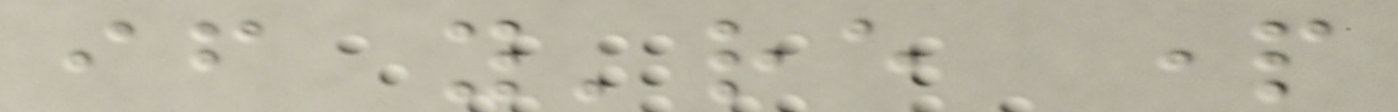if you're part
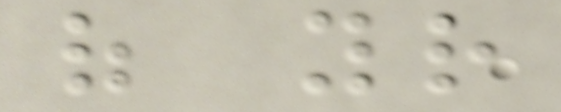of your
